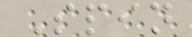Spin
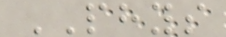PHYS
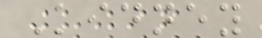Kidney
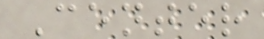Center
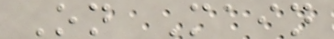On Main
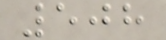508
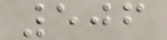506
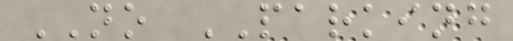NO PARKING
